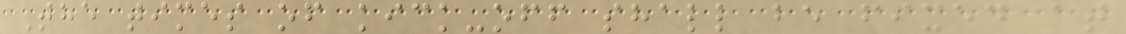The times of kick-off shall be fixed at
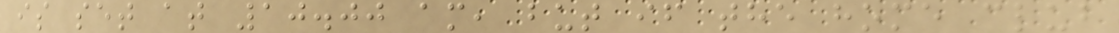is set at 10.00 am, but if the home club
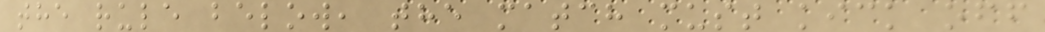the rule below, the match must kick off
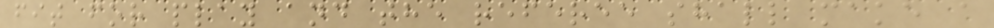fit for play and the referee shall make a
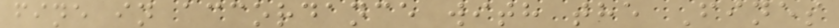fine in accordance with the Fines
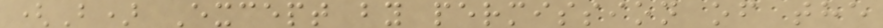(B) Except by permission of the
